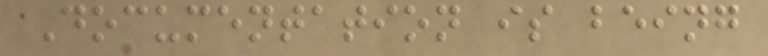Documentation is being
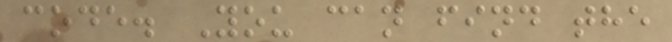code. You can find the
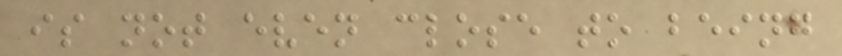is not even close to being
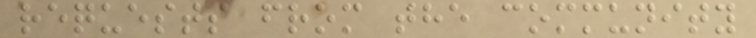requests from the community
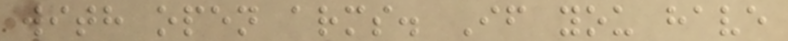with open arms. If you have
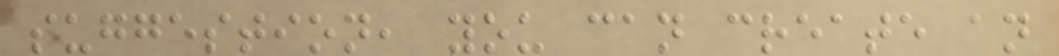suggestion, you can create an
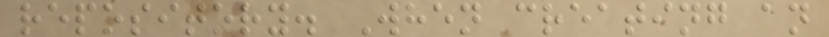repository. When creating an
